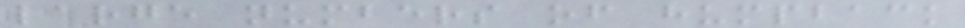large numbers of humpback
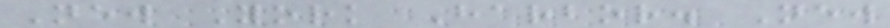New York Harbor. New
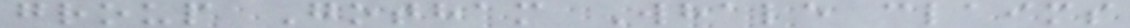group Gotham Whale claims
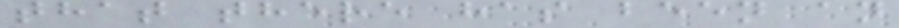that there has been an
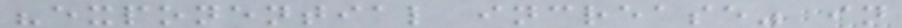"exponential increase" in
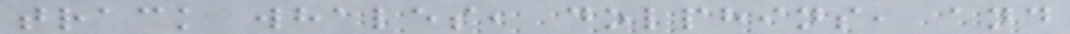track whales, dolphins, and
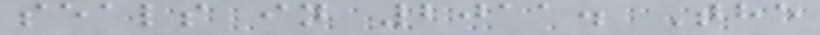seals in 2011. The
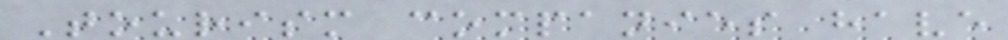Tourism companies have
